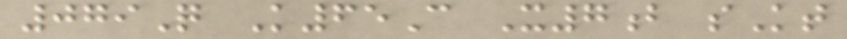079Q K65C X7b sKt
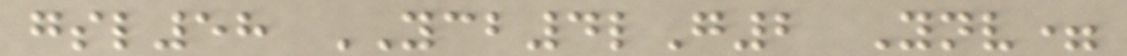gsl58 YCB4lG2 Ynv=
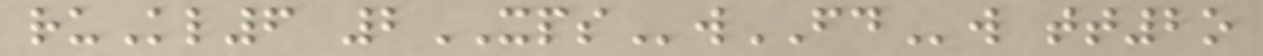ruKl6 2XPSwFDw tt2o
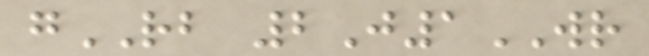gRB 2J1WR
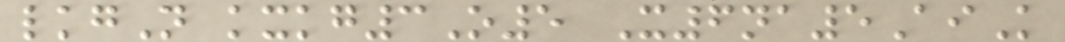lkgN kxkg3O5 X6na5AiK
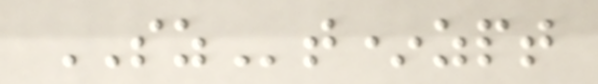SZt*zpt
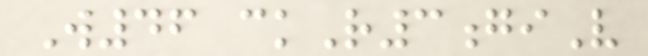W46 ckR3giV
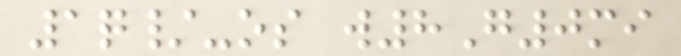1q/-os w8G0mi
